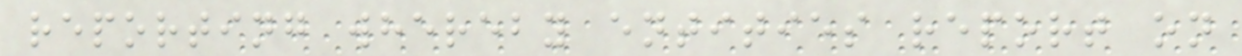reporting whereby entities report on
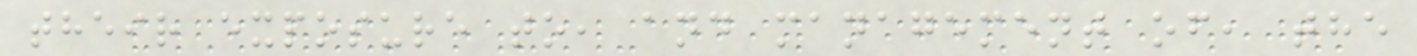their exposure to, and management of, the
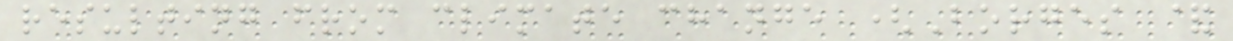resulting from climate change (Borges &
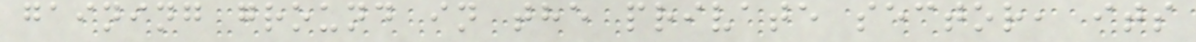gaining ground in the private sector, its
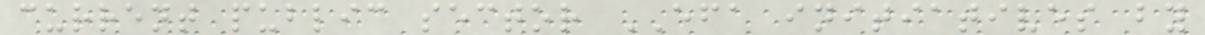current public sector EFA initiatives by
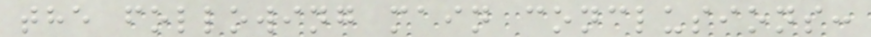the following main conclusions:
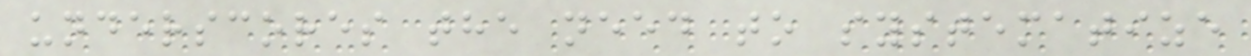underscores the need to systematize
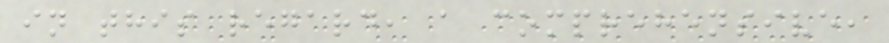in this regard, a comprehensive,
